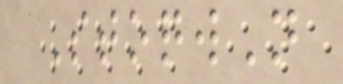StoqwN
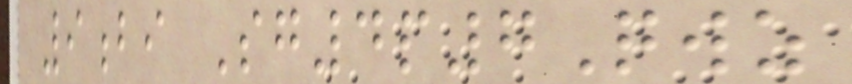9bi Sg4p7Qwz
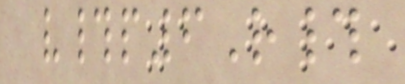v#p6R#
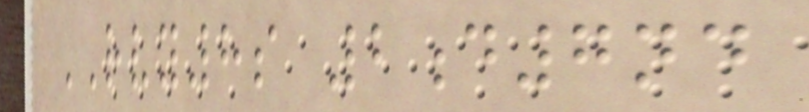RVY8s 2d7nd
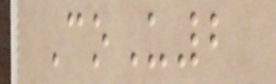CoU2
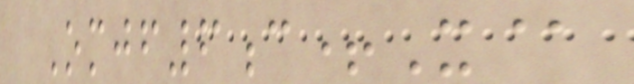Omjf6c+X@
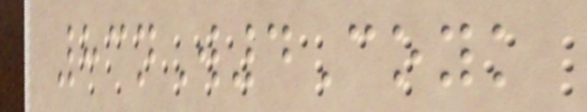83nW4Coyk
